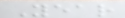Year
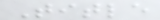Title
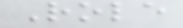Role
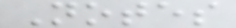Notes
